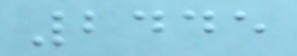2445
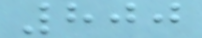800
